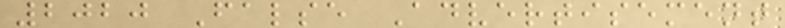2020 False Advertisement
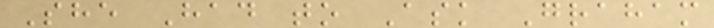She Had to Ask Graham
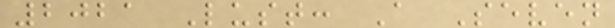2021 Lust: A Seven
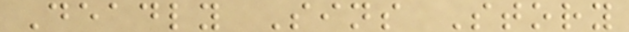Deadly Sins Story
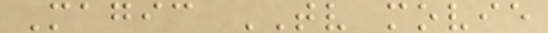Magic TV movie
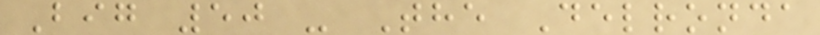Big 50 - The Delronda
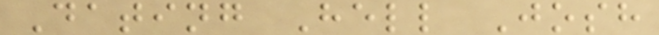Dating Hell Josh
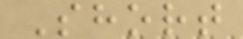Short
